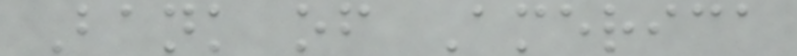Bank of America
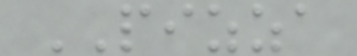PIZZA
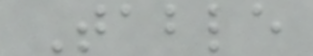Table
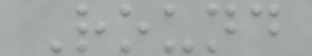Round
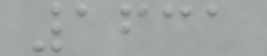1631
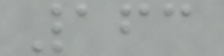163
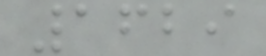1629
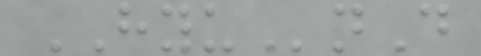HYUnD
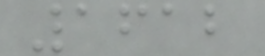1612
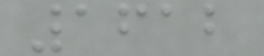1612
